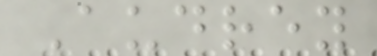Audrey
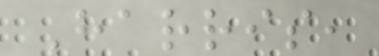Harris,
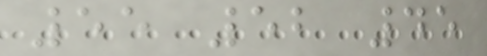55 52 45
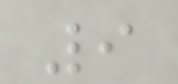9
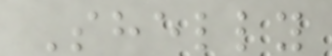Shelly
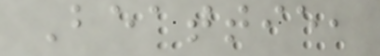Beattie,
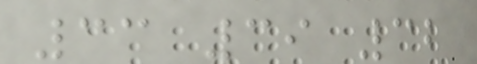33 39 32
